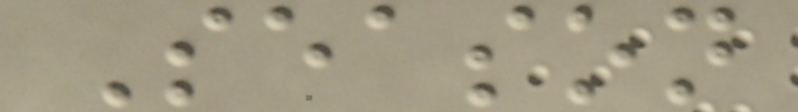Season
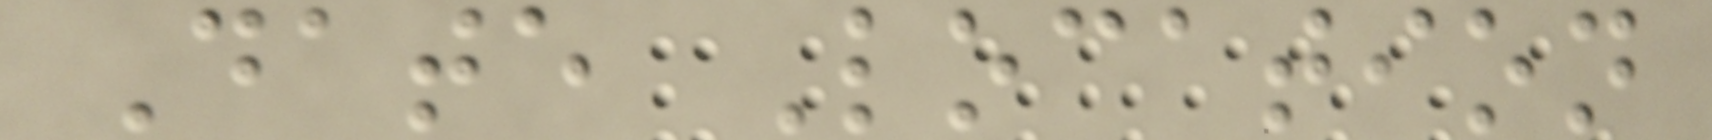Date Location
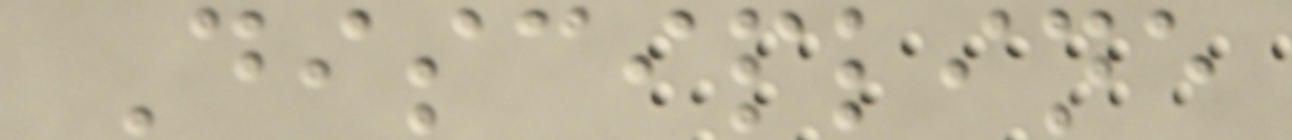Discipline
